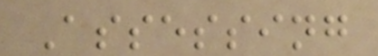Assessing
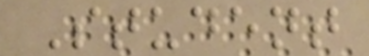Student
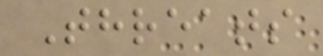Threats
